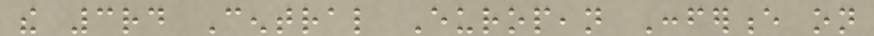the 3rd Central European Conference on
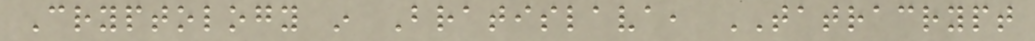Cryptology in Bratislava, TATRACRYPT
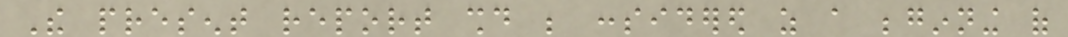The present report should be considered as a beginning of
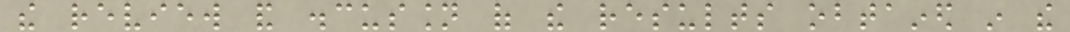the review and discussion of the results obtained in the
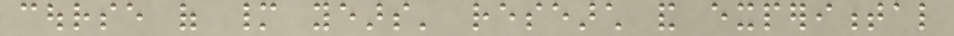course of many years' research and experimental
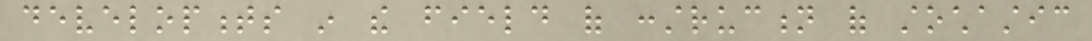developments in the field of construction of stochastic
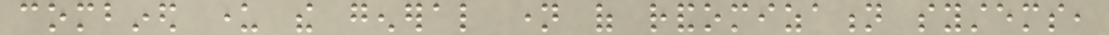combined under the general name of randomization systems,
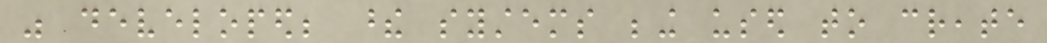was developed; these systems being used to create
